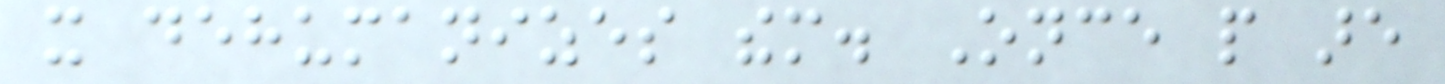it dehumanizes them. Once people are
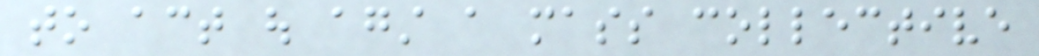to act out against a mass collective
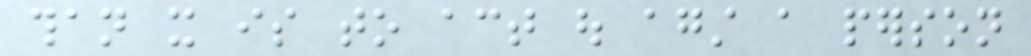than it is to act out against a person
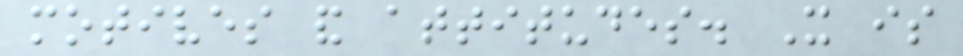motives and attitudes. It is
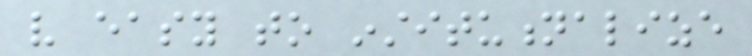very easy to institutionalize
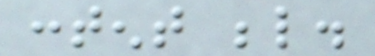content below.
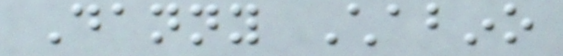Danny Chabino
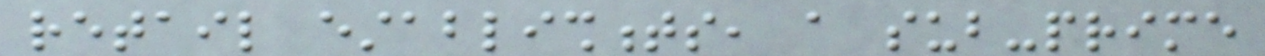retail establishments, a sub-prime
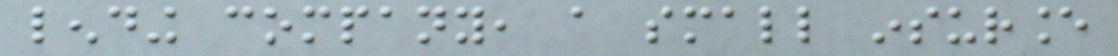lending company, a small insurance
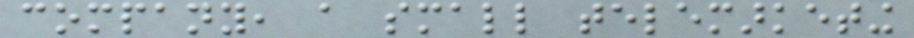company, a small telemarketing
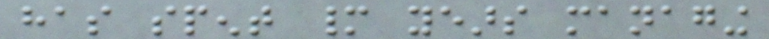has spent many years managing
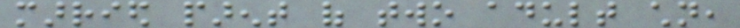married parent of two adult children,
